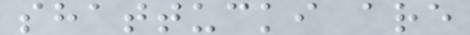shattucki are
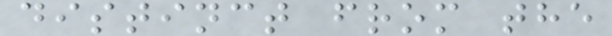distinct from the
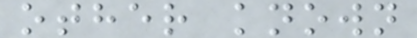other known
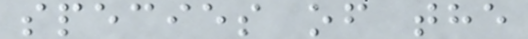species of the
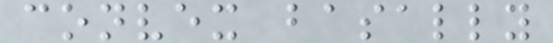convex basally
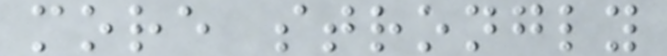more strongly
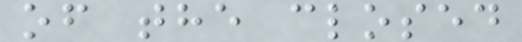of the closed
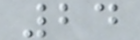24
